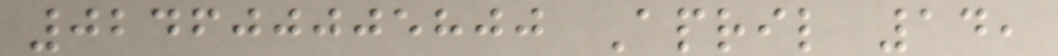024600005800 April 14,
